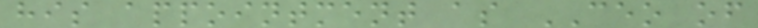his appointment as CEO of
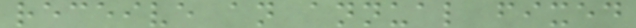receive an annual fixed
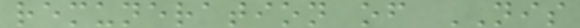remuneration of NIS
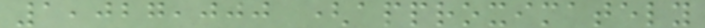1,027,000 (approximately
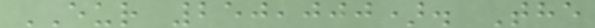EUR 250,000). The
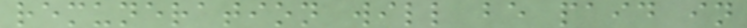remuneration will be paid in
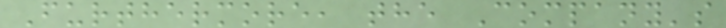Furthermore, the Company's
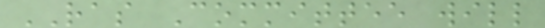RAS Committee will
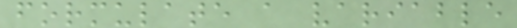formulate a variable
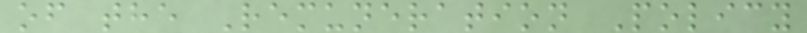of the Remuneration Policy
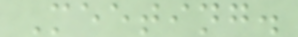Meeting.
